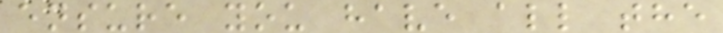ensure you have all the
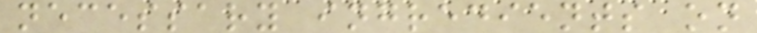necessary ingredients on
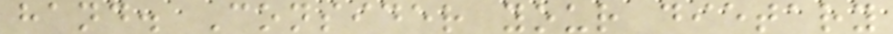hand. Consider your dietary
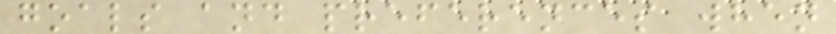goals and preferences when
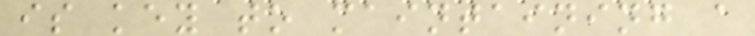is key to maintaining a
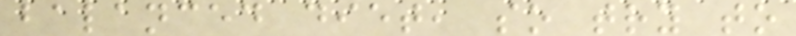balanced diet, so try to
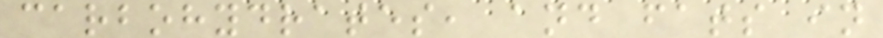carbohydrates, and fats in
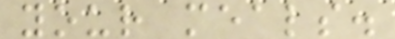your meals.
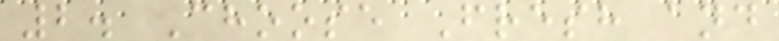2. Choose Fresh and
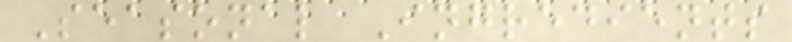Seasonal Ingredients
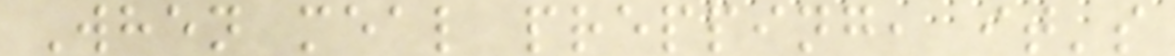When meal prepping, it's
